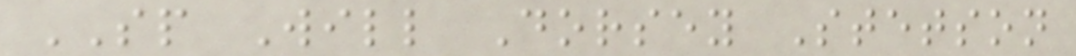SP Will Dorsey Stetson
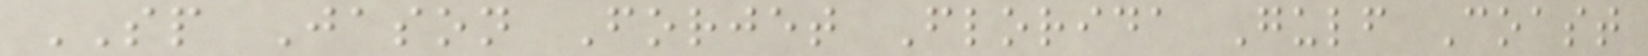SP Jason Forjet Florida Gulf Coast
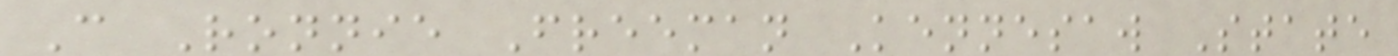C Ronnie Freeman Kennesaw State
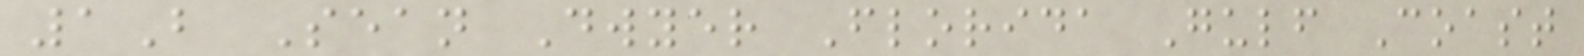1B Sean Dwyer Florida Gulf Coast
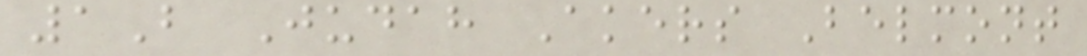1B Judah Akers Belmont
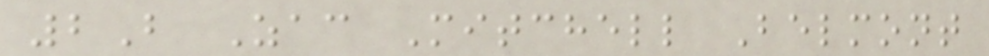2B Zac Mitchell Belmont
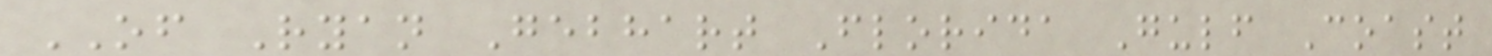OF Ryan Gebhart Florida Gulf Coast
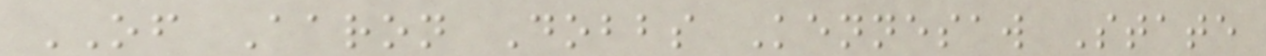OF Aaron Dobbs Kennesaw State
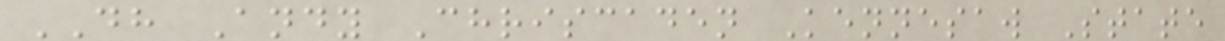DH Andy Chriscaden Kennesaw State
